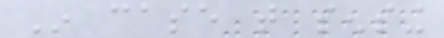In case that sensing
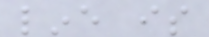line is
